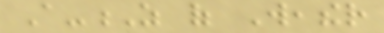A-Z of Weather
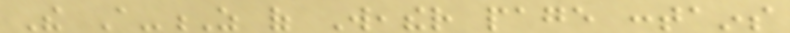The A-Z of Weather page contains
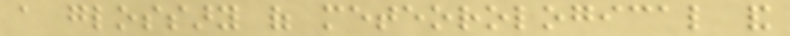a glossary of meteorological and
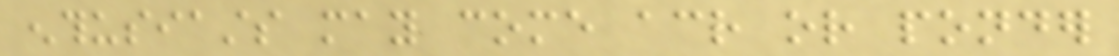enthusiasts may come across or ponder
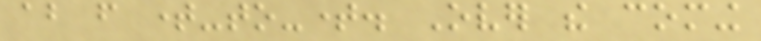about from time-to-time. Over the coming
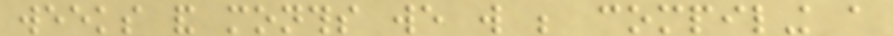weeks and months we will be compiling a
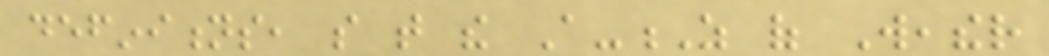definitions, so that the A-Z of Weather
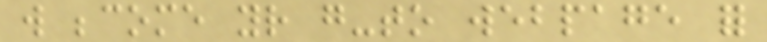will become your go-to webpage for
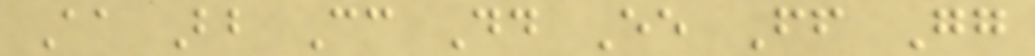Aa Bb Cc Dd Ee Ff Gg
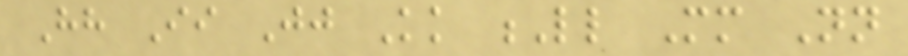Hh Ii Jj Kk Ll Mm Nn
